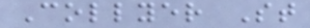Collyer St
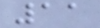11
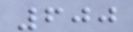600
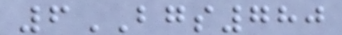6BGS780
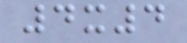4x4
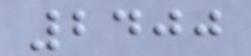2400
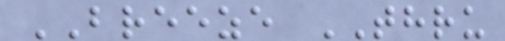BREEZE THRU
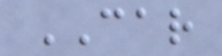CAR
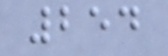254
